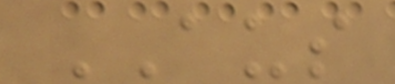AUS
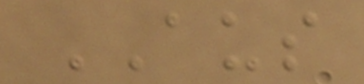AUS
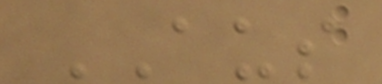AUS
